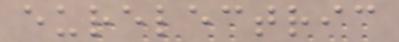eurelectric
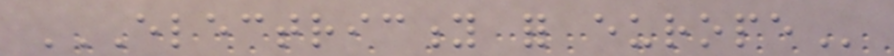ELECTRICITY FOR EUROPE
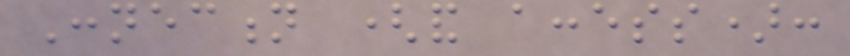Connection (and access):
